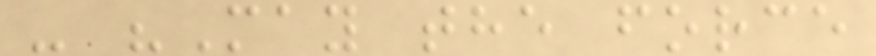- "May the force
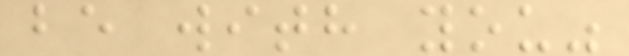be with you"
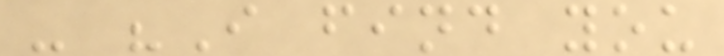- "I find you
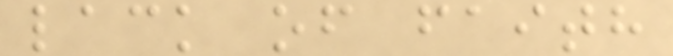lack of faith
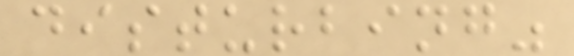disturbing"
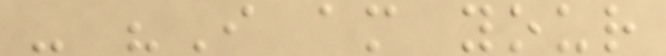- "I am your
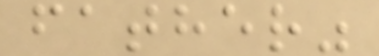father"
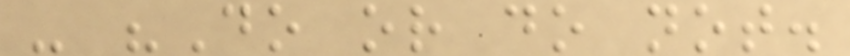- "Do or do not.
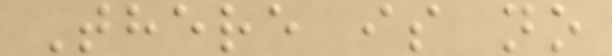There is no
